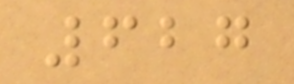627
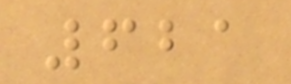621
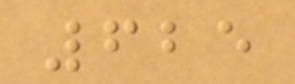625
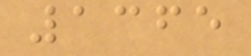1365
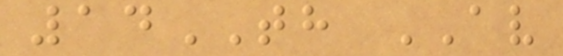14TH AV
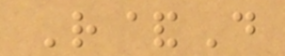R&D
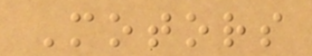Motors
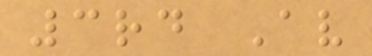3rd Av
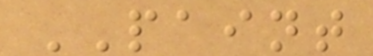PAINT
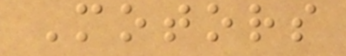Motors
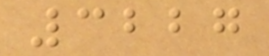3227
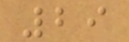29
